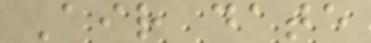Air date
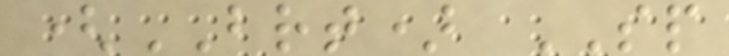(BRT) SP
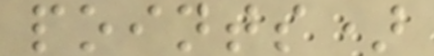points)
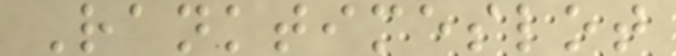Ranktimeslot
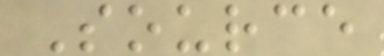Source
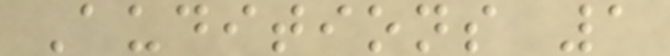Auditions 1
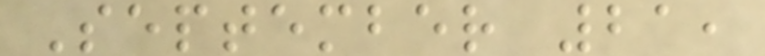September 21,
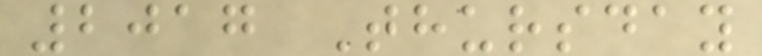2017 Thursday
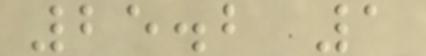25.2 1
